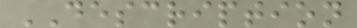DESCRIPTION
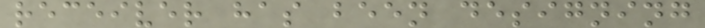receiver has been designing
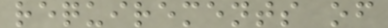requirements of
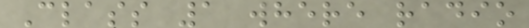Class 1 where radio
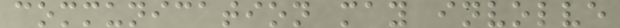communication may involve
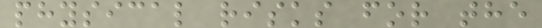physical risks for the
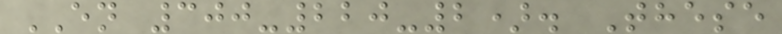EN 300-220-2). These
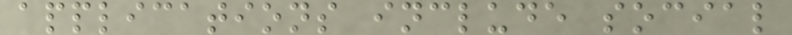applications include social
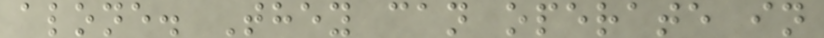alone. They can operate in
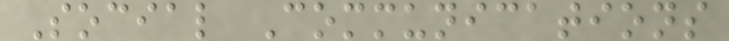Social Communications
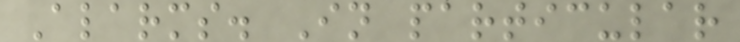Alarms. In particular
